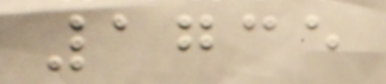1735
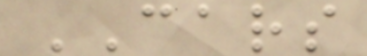CARS
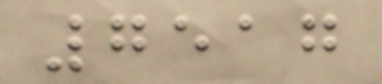7517
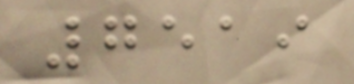7519
